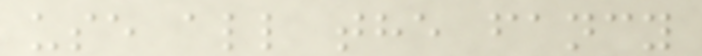use all the fancy
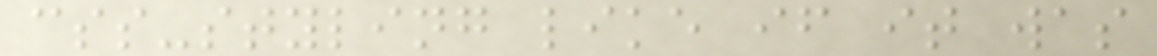css-styling like if it was
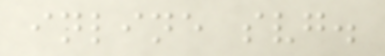inline svg.
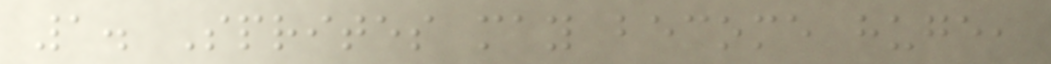1. Sprites may become huge,
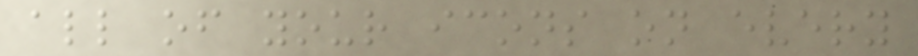all of your icons on every
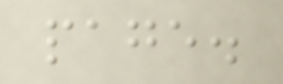page.
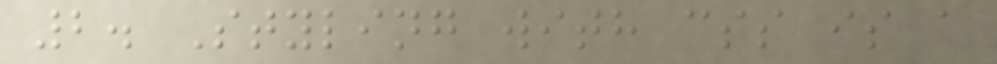2. Styling with css is a
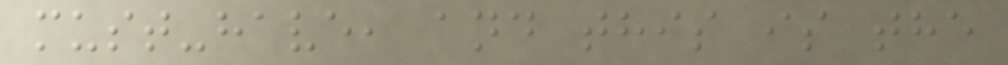must-have, and this is the
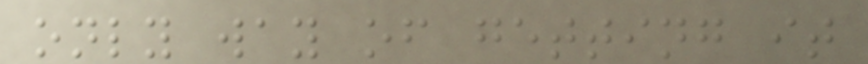only way of getting it
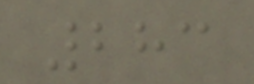283
